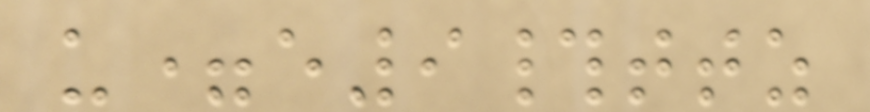u=e9#ttz
